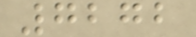7272
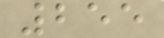255
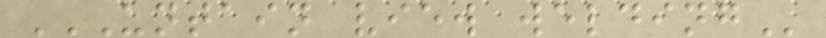UNTAIN VIEW WELDING
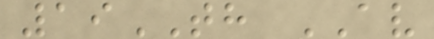19TH AV
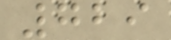729
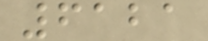6121
